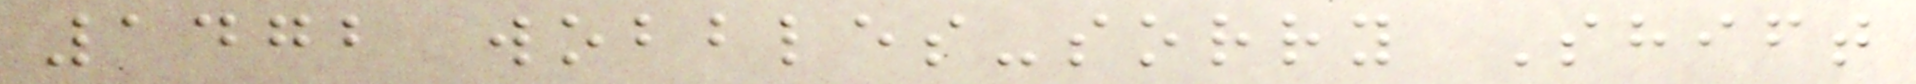1472 wobbles-sorry Shift
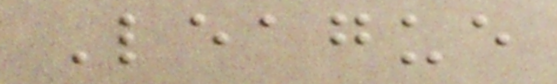League
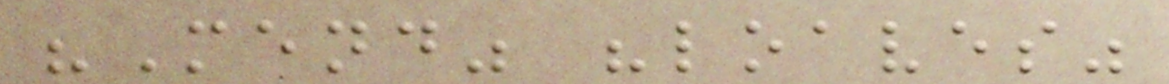"Mend" "loaves"
